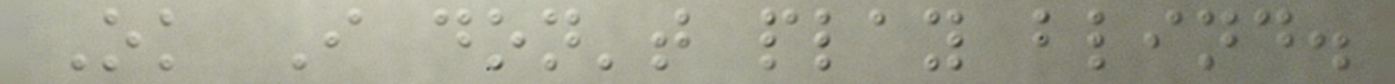Ok I don't play blind.
